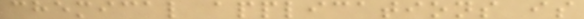chemical applications is
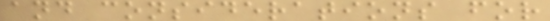and considerations for
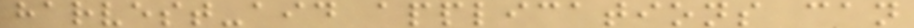harvest-aid applications can
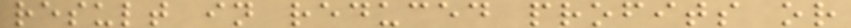result in reduced profits or
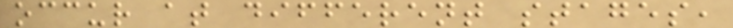occur at different stages,
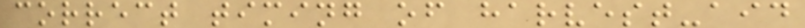correct timing of harvest-aid
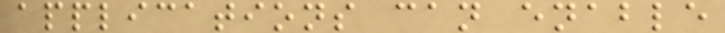applications can enable
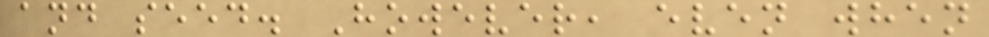and seed. However, even when
